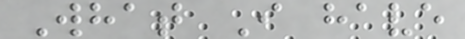What I have
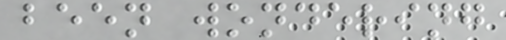been wondering
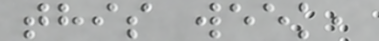this week,
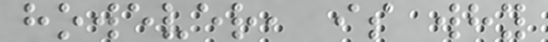however, is why
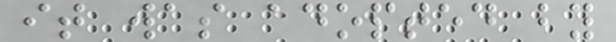it was adopted by
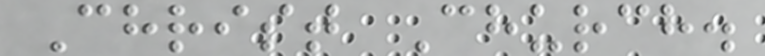Christ Church.
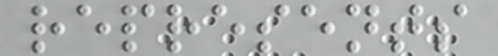represents
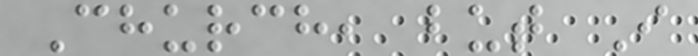Church, but I
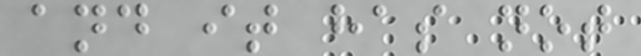and it has not
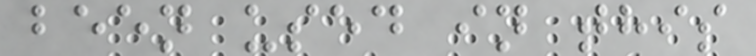been used in this
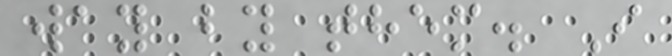way by them. I
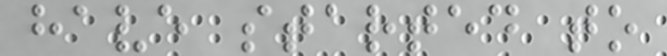have started to
